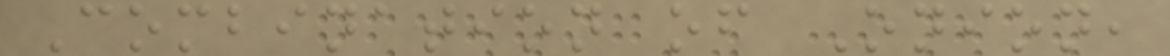Combination of Onion,
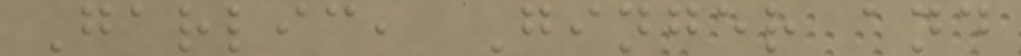Garlic, Ginger and
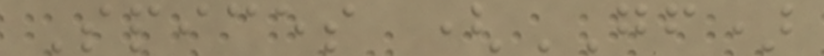Spices (GF)
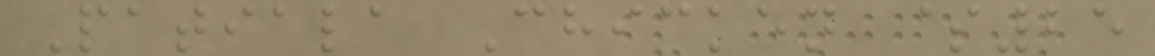Patiala Chicken $25
